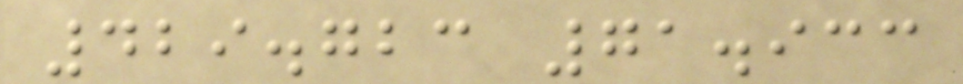429.723 71.933
